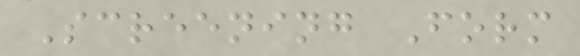Screening Form
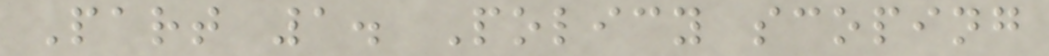Part 1. Policy scoping
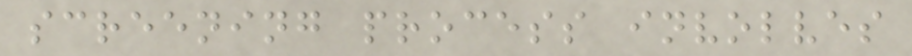screening process involves
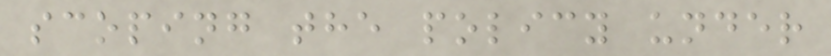scoping the policy under
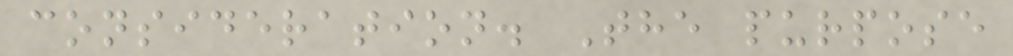consideration. The purpose
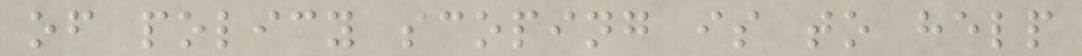of policy scoping is to help
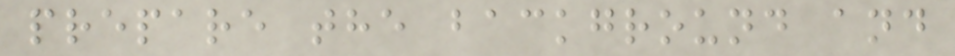prepare the background and
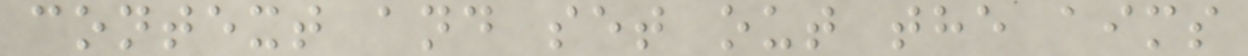context and set out the aims
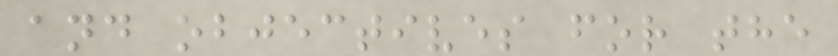and objectives for the
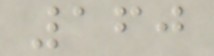160
